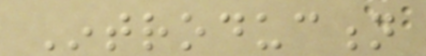Introduction
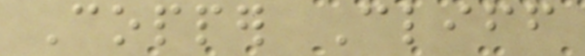Copper Cliff
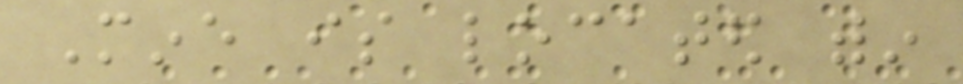Mine is located within
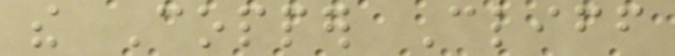the Copper Cliff
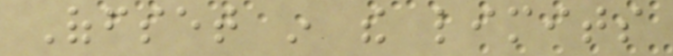Offset in the limits
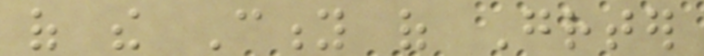of the City of Greater
